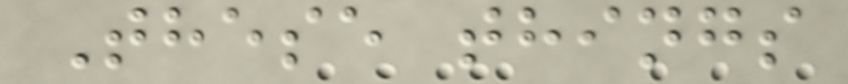These things
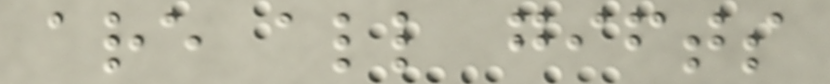are all gifts
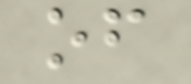of
